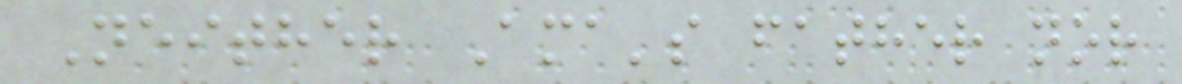Neither Ama's father nor
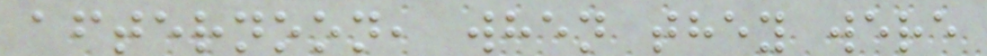afternoon, when they were
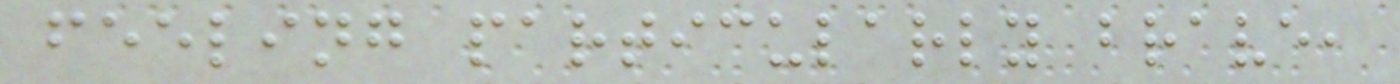feeling particularly brave,
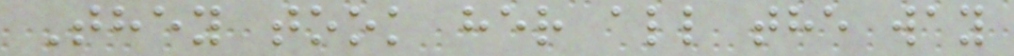They took her all the way
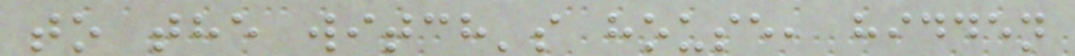to the witch's house, hidden
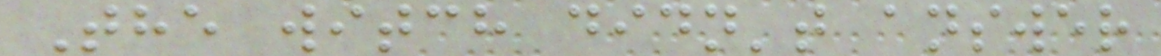The witch didn't answer
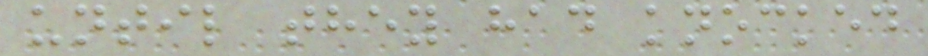until they had knocked
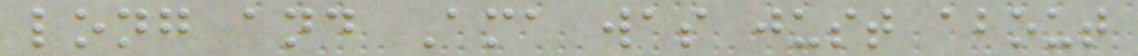long and Ama was just about
